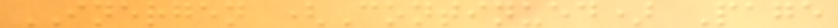INERGEN (Continued) Page
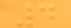4
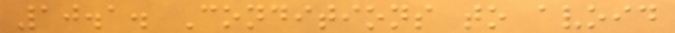10.1. Conditions to avoid
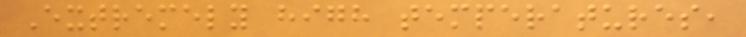Extremely high temperatures,
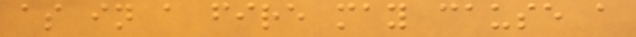as in a fire may cause a
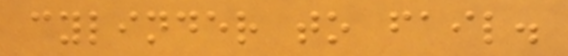cylinder to fail.
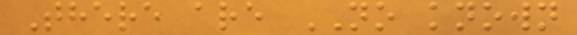There are NO known
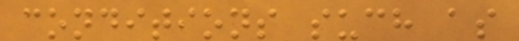conditions such as
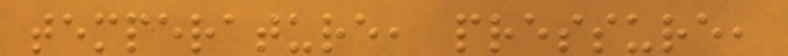temperature, pressure,
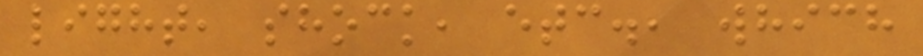light, shock, etc., which
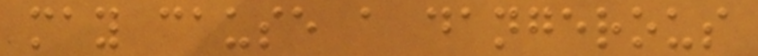may cause a dangerous
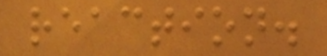reaction.
